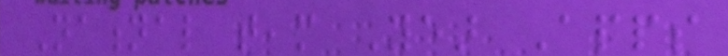National team Year Apps
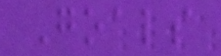Goals
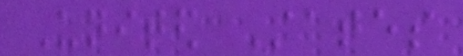United States
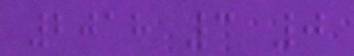2018 3 0
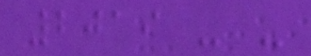2019 - -
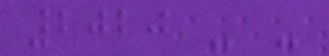2020 - -
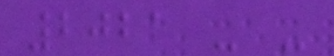2021 - -
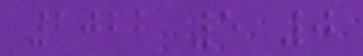2022 5 0
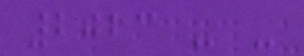2023 - -
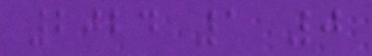2024 1 0
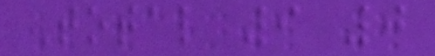Total 9 0
